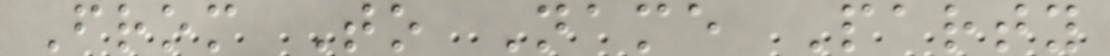From To Name Party
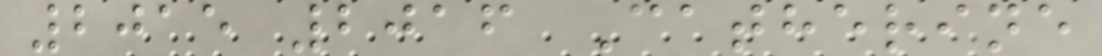2015 2016 Catherine
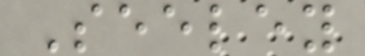Seeley
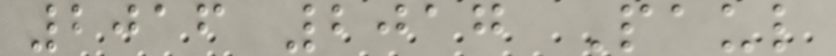2016 2017 Paul
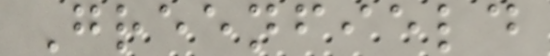Greenfield
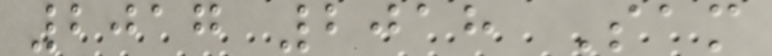2017 2018 Sam
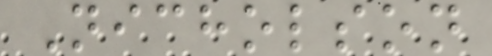Nicholson
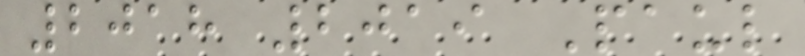2018 2019 Paul
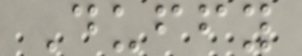Duffy
